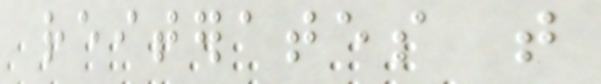reiterates that
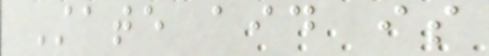State aid is
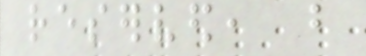reserved, but
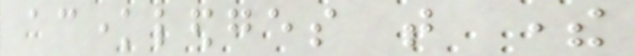acknowledges that there
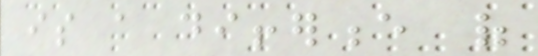is a difference of
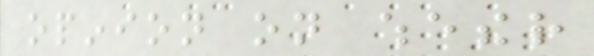opinion on whether
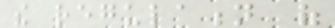the regulation of
